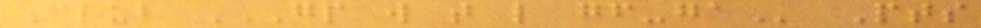Club GP W T L GF-GA Pts
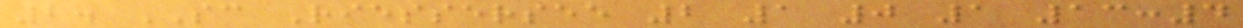2. SC Riessersee 2 1 0 1 13:4
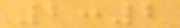2:2
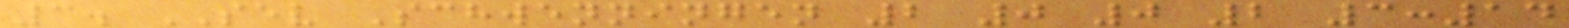3. SEV Schwenningen 2 0 0 2 3:14
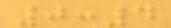0:4
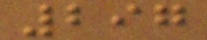297
